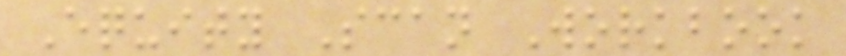Equity Scan Workbook
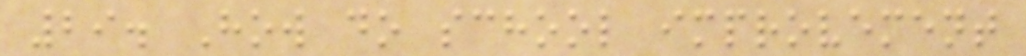29. How do school improvement
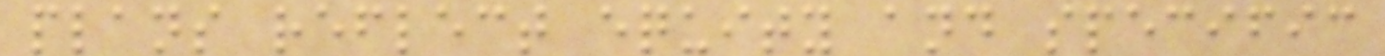plans reflect equity and specific
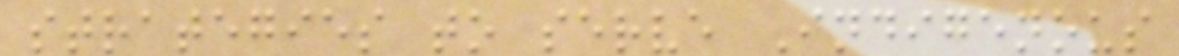strategies to serve Indigenous
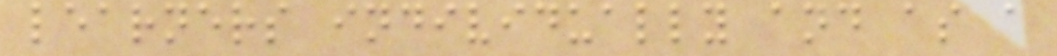learners individually and as a
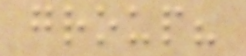group?
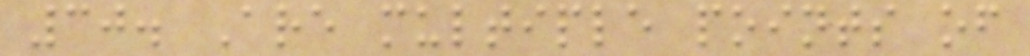30. Are multiple points of
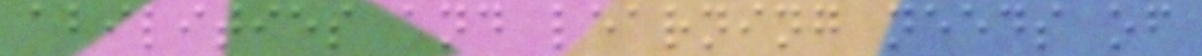abilities and learning needs of
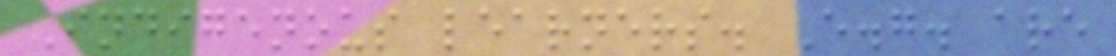Indigenous learners. E.g. are
